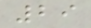29
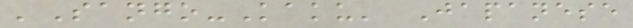'Sango-Kaku' Japanese
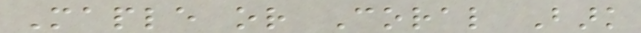Maple or Coral Bark
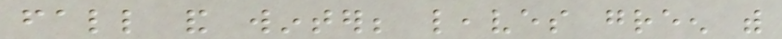fall and winter; leaves green with
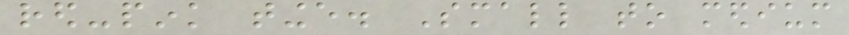red-pink tinge. Small to medium
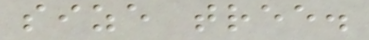size tree.
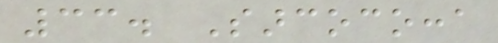33. Sarcococca
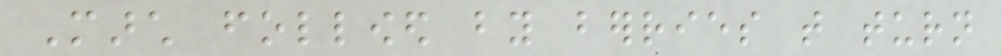March followed by berries that turn
